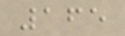165
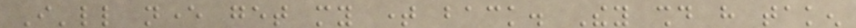I'll never get my time back. They should have taken
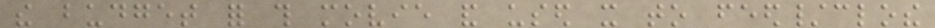the budget for this movie and used it to feed/clothe
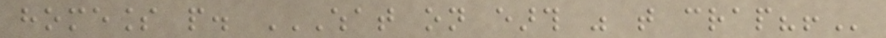homeless people. WHAT ON EARTH WAS THAT CRAP?!
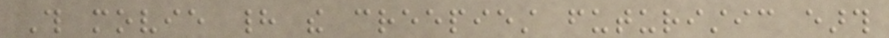This movie had the creepiest futuristic earth
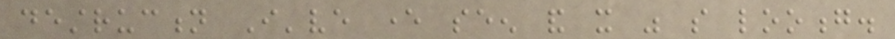destruction I've ever seen and it was so looong.
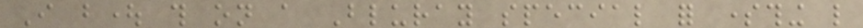I bought this on a Bluray special for something like
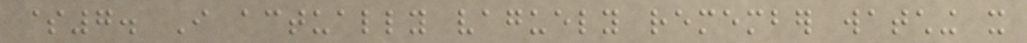$7. I actually vaguely remember watching it
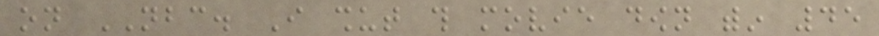on NBC. I shut this movie down within 45
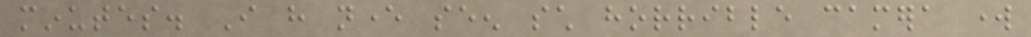minutes. I have never seen such horrible camera work
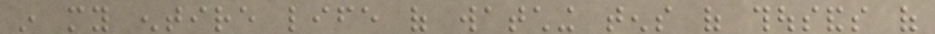in my entire life of watching tens of thousands of
